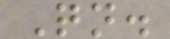Qn.
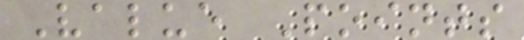Value Points
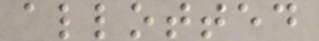allotted
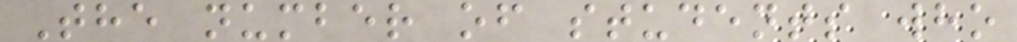The number of students who
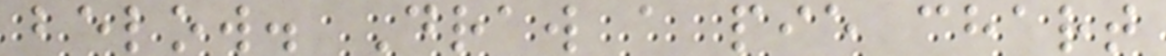below. Draw a pie chart
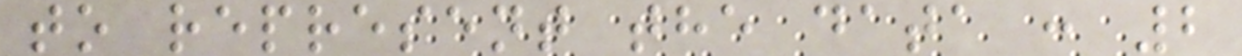to represent the data : 2
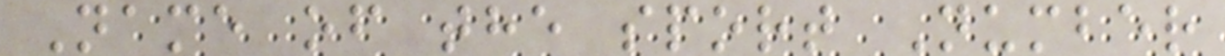Name of the sport Number
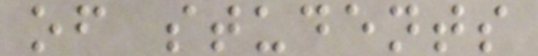of students
